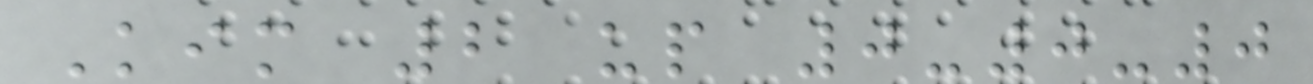Kim 2 up 0-0-0
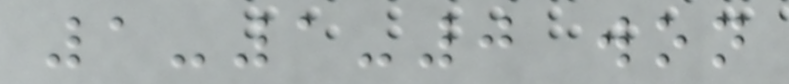1-1-0 won
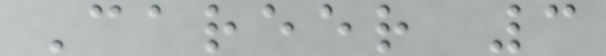Career 3
